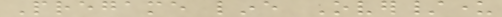Pregame line Over/under
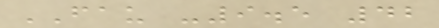FAU -9.5 42
